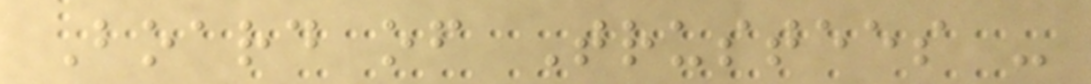Board of Trustees -
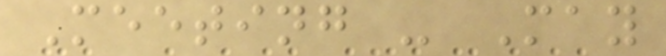Meeting - May
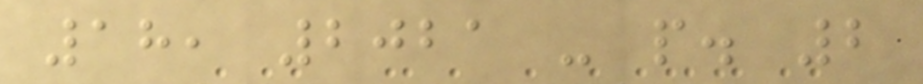18, 2021 - p. 2
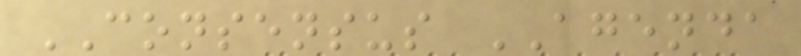CONSENSUS AGENDA
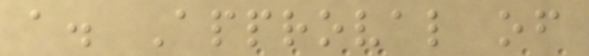a. Approval of
